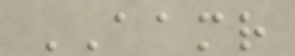AAMR
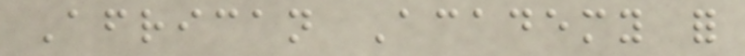African Academy for
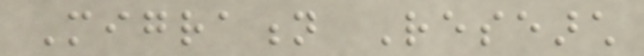Migration Research
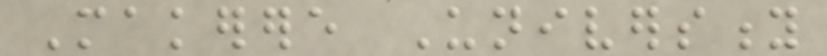Makerere University
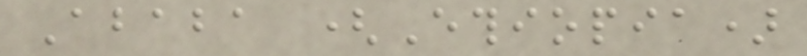Ababa (Ethiopia)
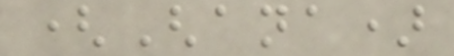(Ghana)
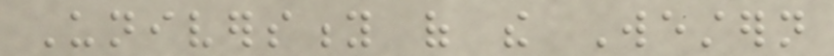University of the Western
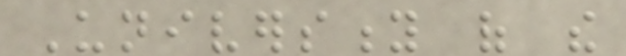University of the
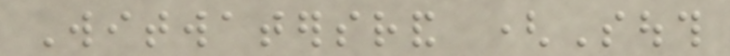Witwatersrand (South
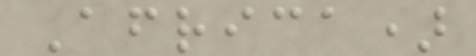Africa)
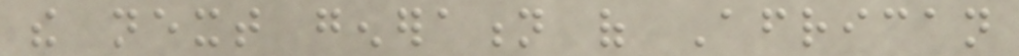the next generation of African
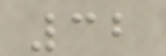32
